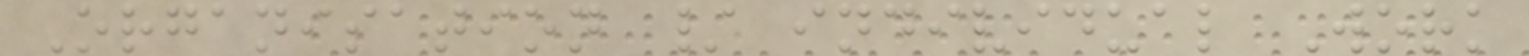Organisation / individual Work
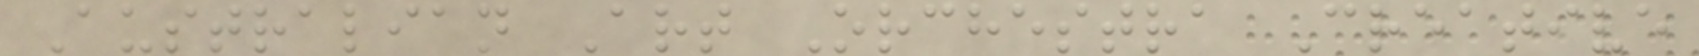Australian Art Orchestra Creative
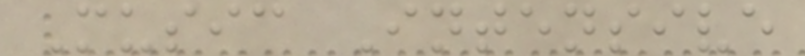Music Intensive
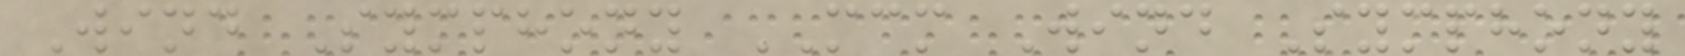Wind Symphony MCM Wind Symphony
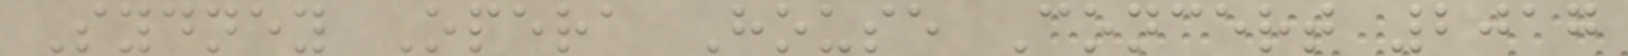Sydney Opera House Concert 2017
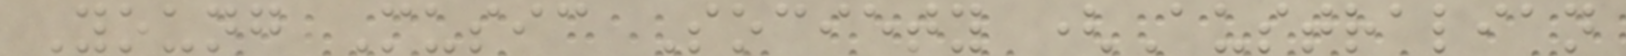Young Music Society (Australian
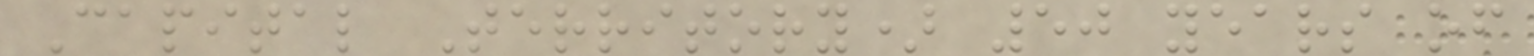Capital Territory) 50 years of
